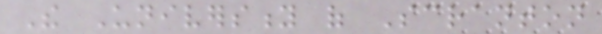The University of Scranton
